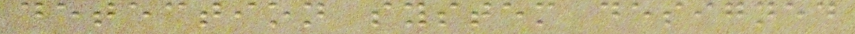detection system designed
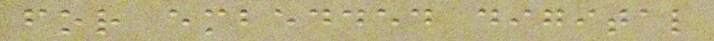for embedded digital
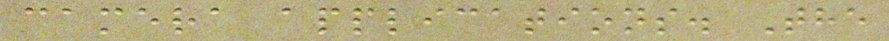camera applications. The
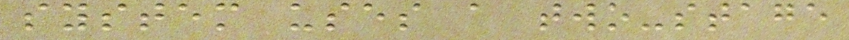system uses a two-stage
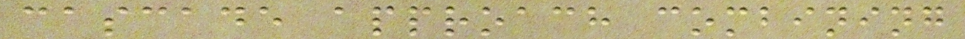cascade approach combining
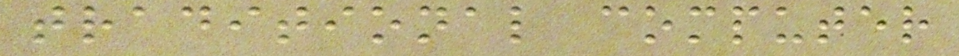traditional computer
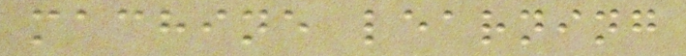machine learning
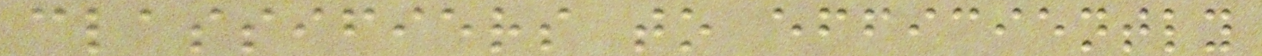classifiers to efficiently
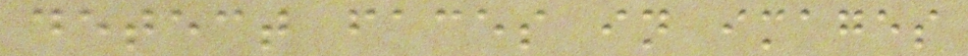detect faces in images
